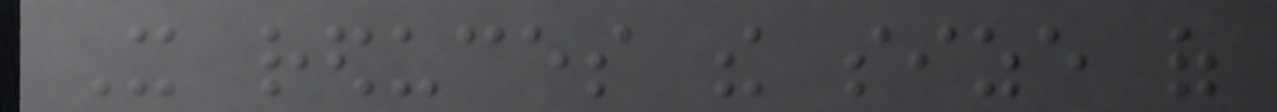It reduces the size of
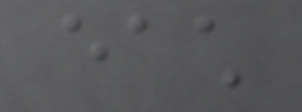each
